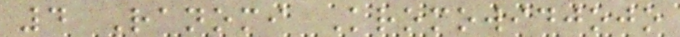4 Ranomi Kromowidjojo
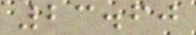23.60
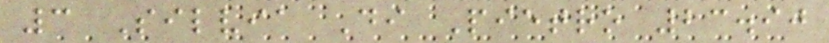3 Silvia Di Pietro 23.90
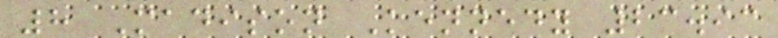8 Madison Kennedy 23.93
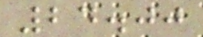24.00
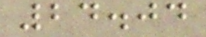24.04
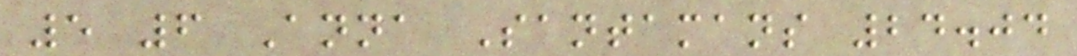5 6 Anna Santamans 24.04
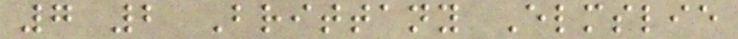7 2 Brittany Elmslie
